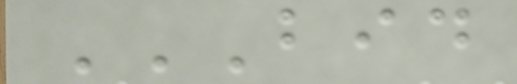BID
